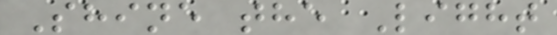Shine the Light
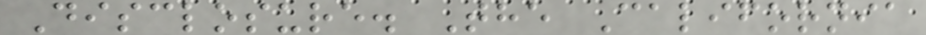Disclosure. The California
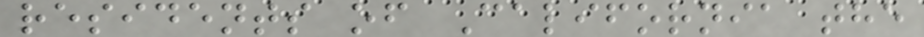residents of California the
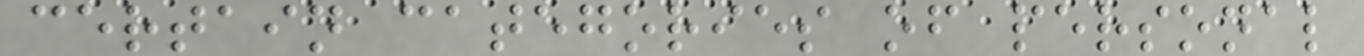certain categories of personal
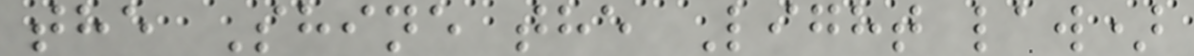the Shine the Light law)
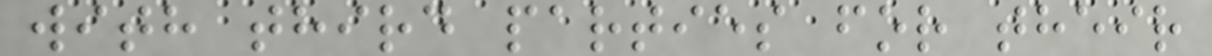with third parties for their
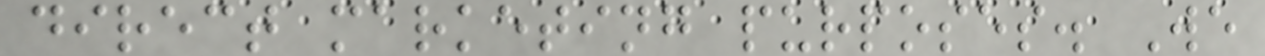direct marketing purposes. We
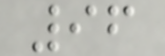96
